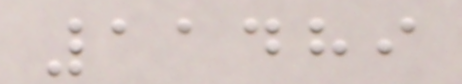11489
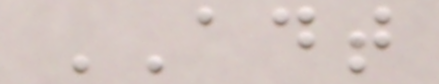ADT
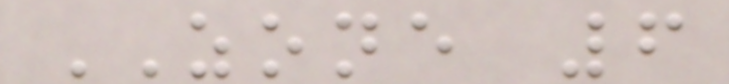ZONE 6
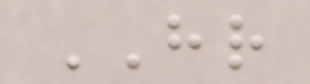HR
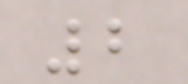2
